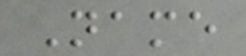Name
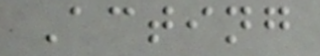Acting
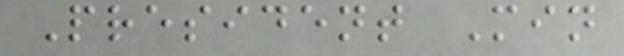President Min
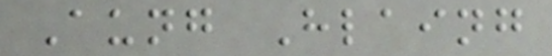Aung Hlaing
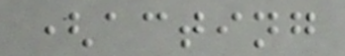(acting
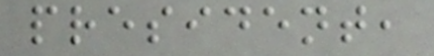president,
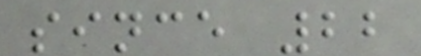since 22
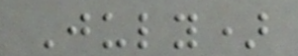July)
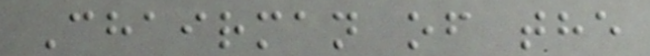Chairman of the
